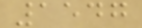1547
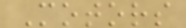Motors
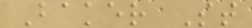Baker St
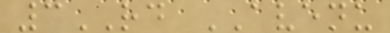3RD AVENU
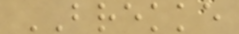BREKKE
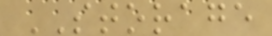STORAGE
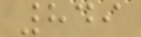849
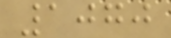1070
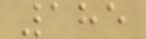185
